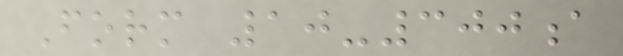Form 10-300a
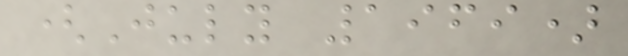(July 1969)
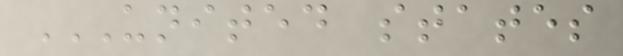UNITED STATES
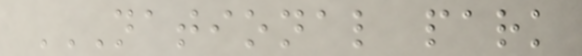NATIONAL PARK
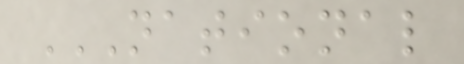NATIONAL
